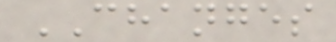CHANGES
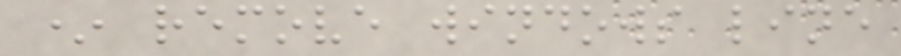* remove windows line
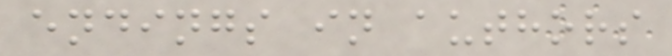endings in authors
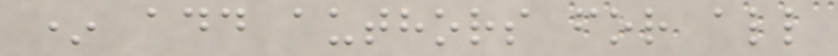* add authors for all
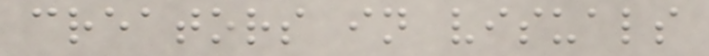creators in visuals
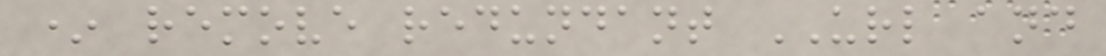* remove redundant URL and
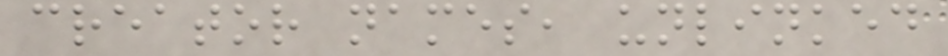creator names, unlinked
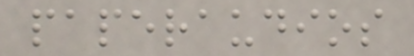paperaudios
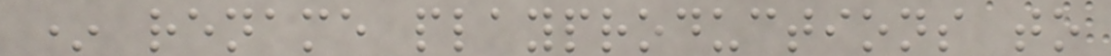* rename playproductions to
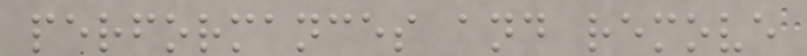performances and remove
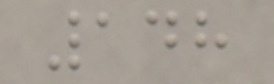148
